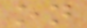on
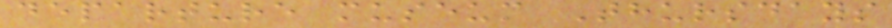departure museum Thursdays
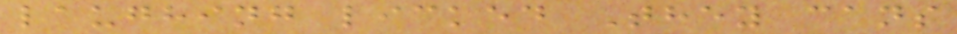laughing licked They cans
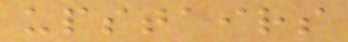upstairs
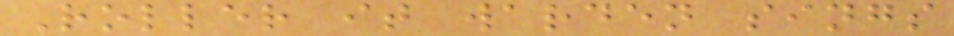Roller it warden sings
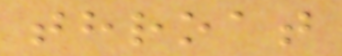throat
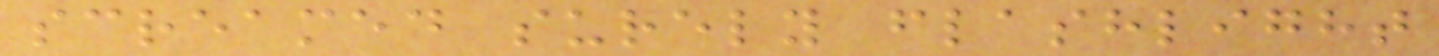screamed surely flashlight
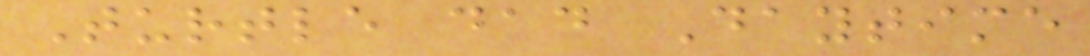Turtle dad Daytime
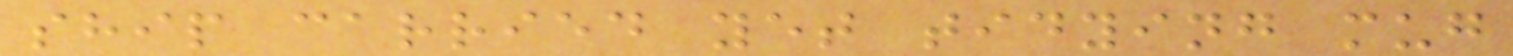ship carried yet tidying mug
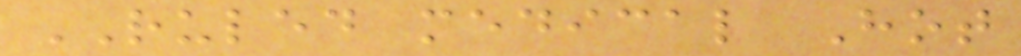RULED medical Hot
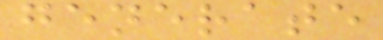generate
